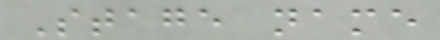Stage name
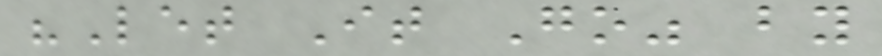"Let It Go" by
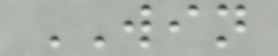WIN
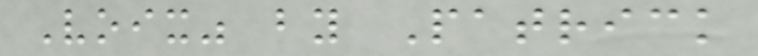Voix" by Patrick
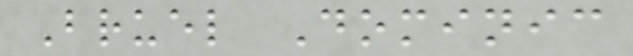Bruel Dominic
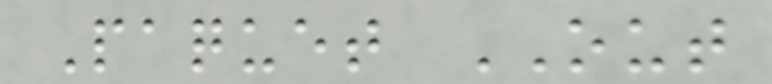Paquet OUT
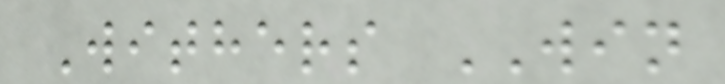Withers WIN
